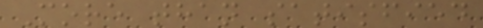More than satisfied
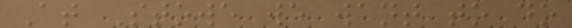At Stowe we want to do
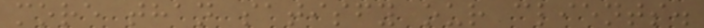more than satisfy our clients.
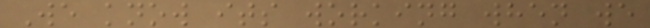We know its working when we
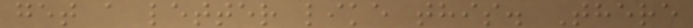get a letter like this. There
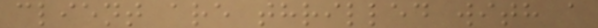client are thrilled with a
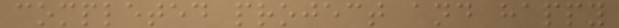completed project and happy
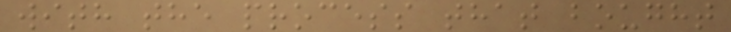with the process that bought
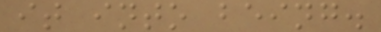it into being.
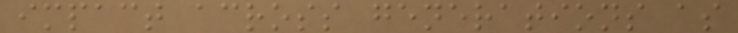impact across generations as
